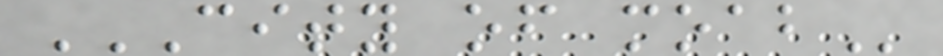CITY OF MOAB
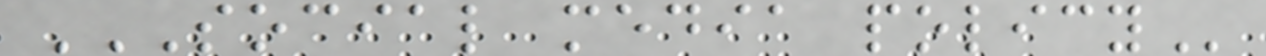SOCIAL MEDIA POLICY
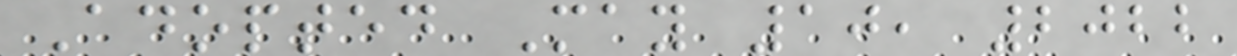Adopted May 10, 2022
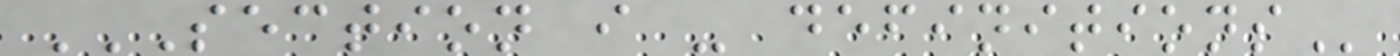SECTION I - DEFINITIONS
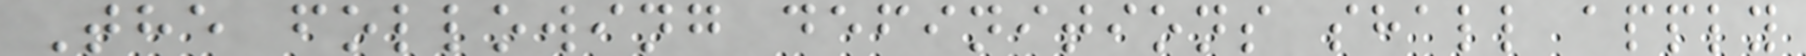The following definitions shall apply
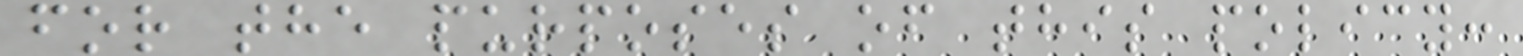for the purposes of this policy:
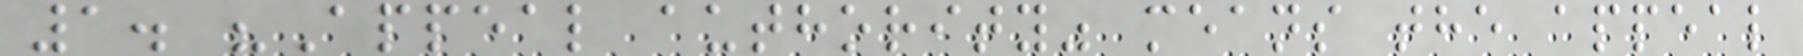1. "Appeal authority" means the appeal
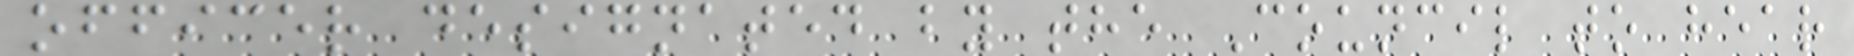officer designated by the Council to hear
